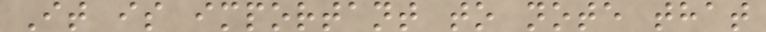It is important to note that
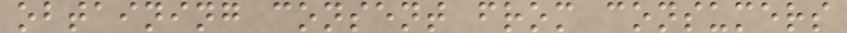obtaining consent from consumers
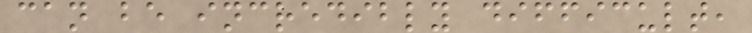can be incredibly difficult,
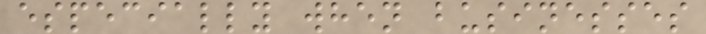especially when businesses
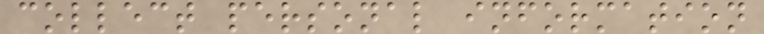collect personal information
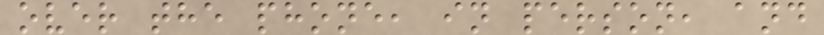over the phone, in person, and
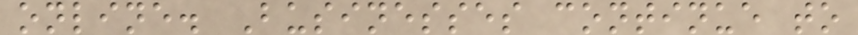online. Businesses continue to
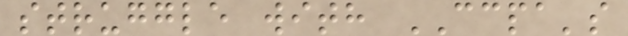struggle with CCPA's
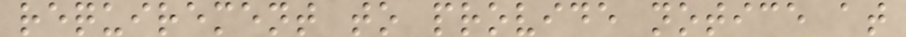requirement to provide notice at
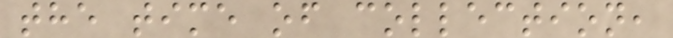the time of collection,
